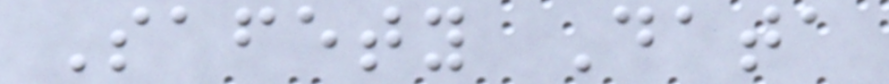Safety Data
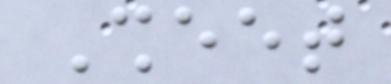Sheet
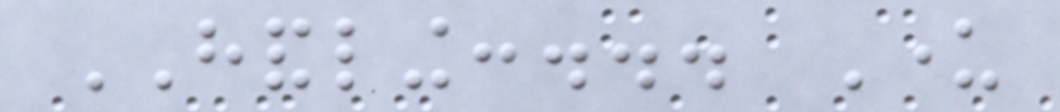HANDLING:... Under
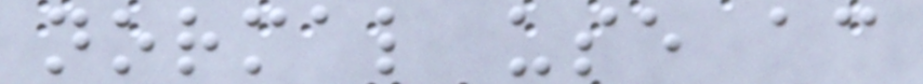normal use according
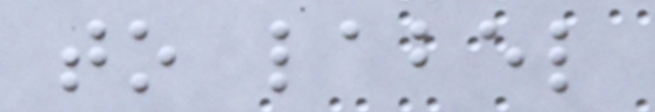to label
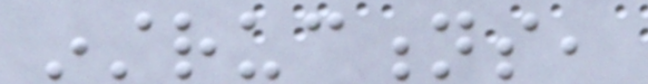instructions,
